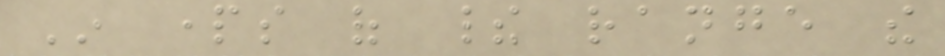In parts of their range the
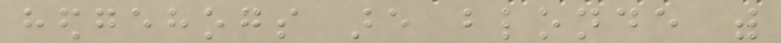hedgehogs are blonde with
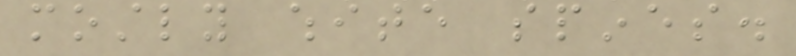mostly white spines.
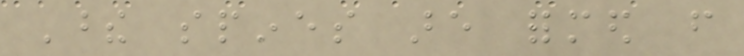These spines are formed from
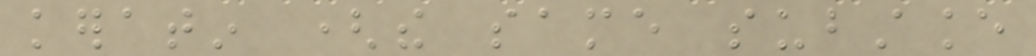keratin (the same substance
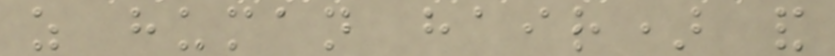as human hair) and
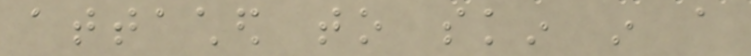attached to skin in a
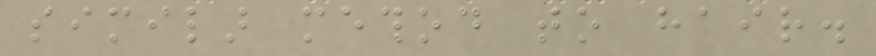similar method to hair.
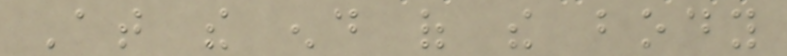At the end of the body
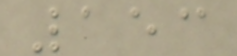153
